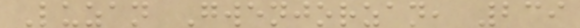Luzan Gwenjorzan, 239
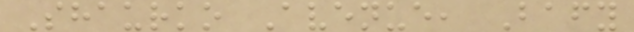Shaurko Avenue, Bafy
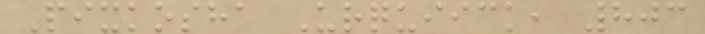Pixkosha Urquiick, 803
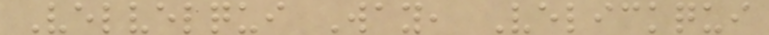Velvelqui Way, Velickqui
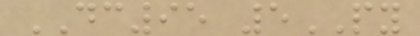DC95 5PY
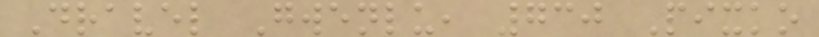Dravel Gwenlu, 730 Pixko
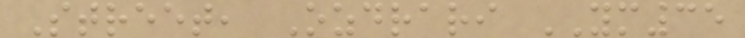Street, Ozdrari YM35
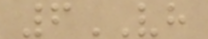6VH
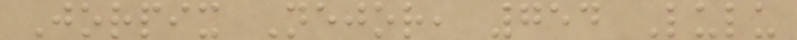Jorpix Nejor, 754 Lulu
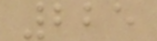225
